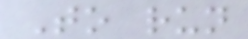To run
